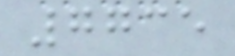7735
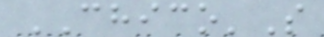CHICO'S
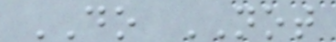DO NOT
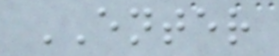ENTER
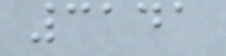3141
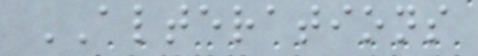ALTERATIONS
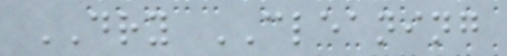DRY CLEANING
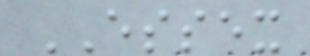ESSEX
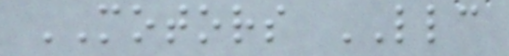MOTORS LLC
